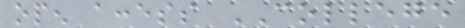open access COLLEGE
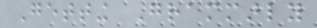Getting Grammarly
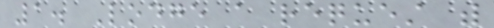1. Lodge a request with
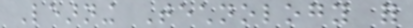Learning Technology for
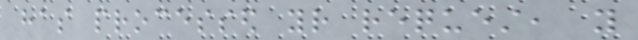has processed your request, you
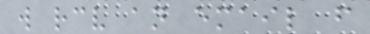will receive an email from
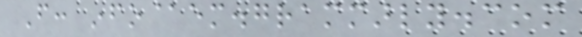From: info@em.grammarly.com
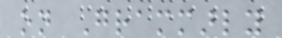on Grammarly
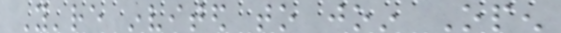You're invited to join Open
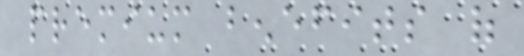premium benefits of
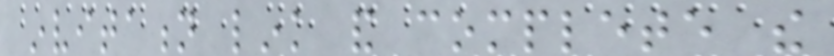invitation link and complete the
